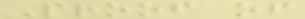Proof of
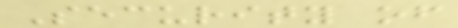Security of
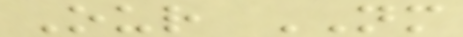Our NM
